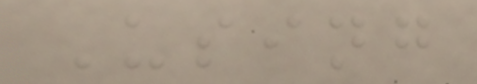Using
